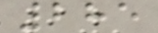285
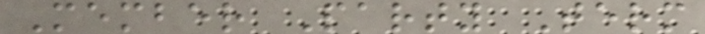Member Party Term
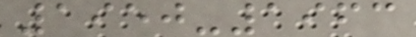1950-1963
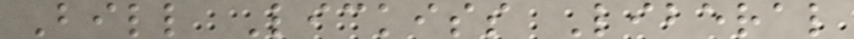Bill Lickiss Liberal
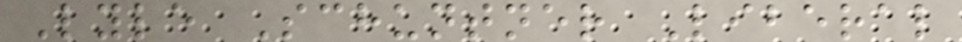Lyle Schuntner Liberal
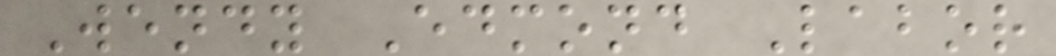Wendy Edmond Labor
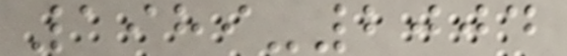1989-2004
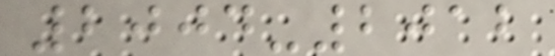2004-2012
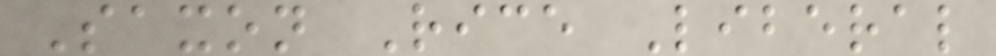Saxon Rice Liberal
